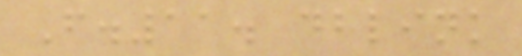F.11. dblink
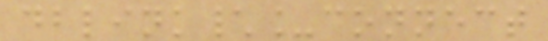dblink\_connect
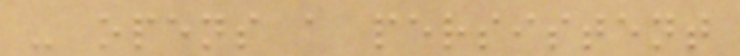- opens a persistent
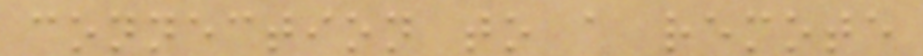connection to a remote
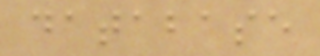database
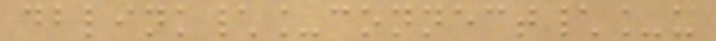dblink\_connect\_u
